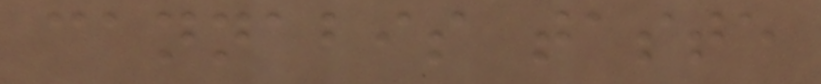cannabis taste
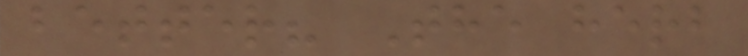better? The herb
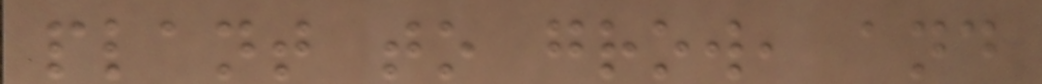plant to grow, and
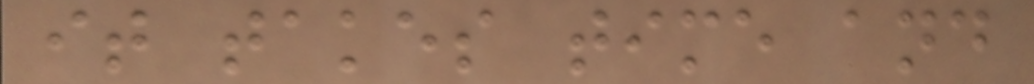it takes time and
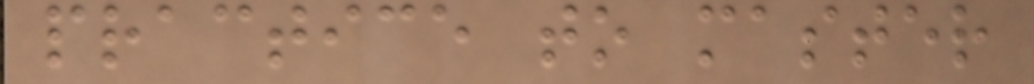practice to master
